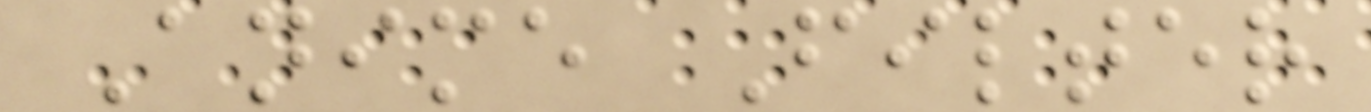Anime Filter
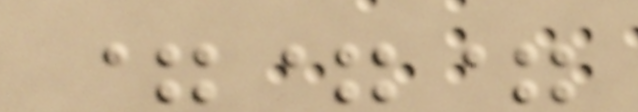===
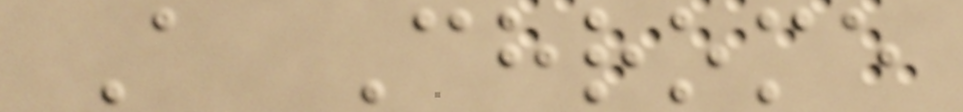A Chrome
